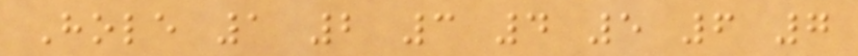Hole 1 2 3 4 5 6 7
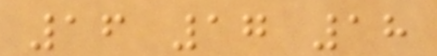16 17 18
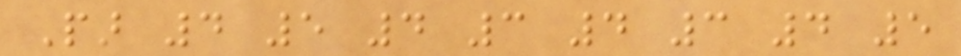Par 4 5 4 3 4 3 4 5
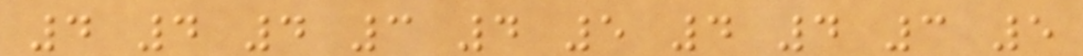4 4 4 3 4 5 4 4 3 5
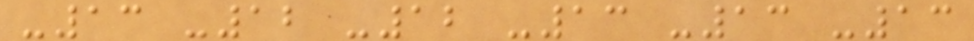-13 -12 -12 -13 -13 -13
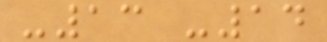-13 -14
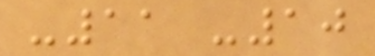-11 -10
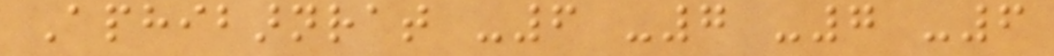Aphibarnrat -6 -7 -7 -6
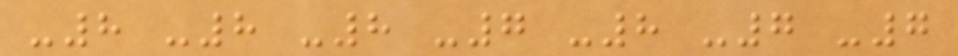-8 -8 -8 -7 -8 -7 -7
